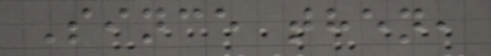Since then,
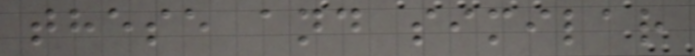these and similar
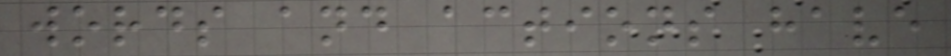words and actions have
